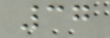37
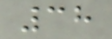38
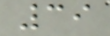39
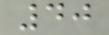40
